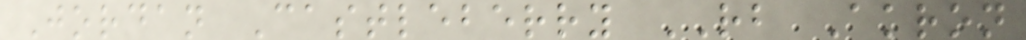Jordan Castleberry RB Akron
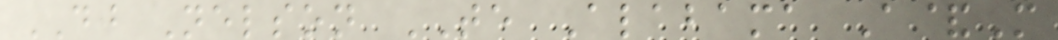DJ Nelson TE Alabama A&M
